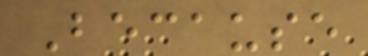Because
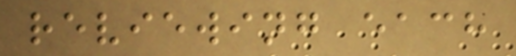reviewing each
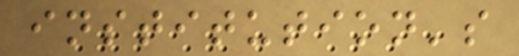institution's
